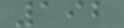192
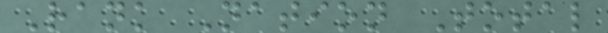Rank Nation Total
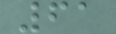61
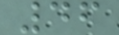46
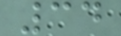34
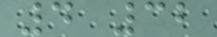4 32
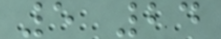5 24
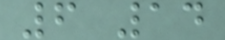6 14
